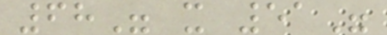68" x 51"
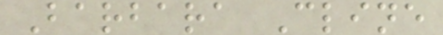Barbara Cline
